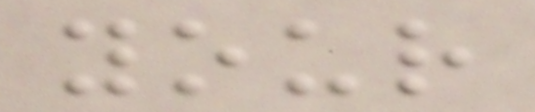your
